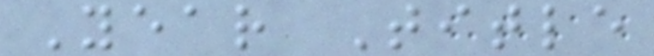Year Title
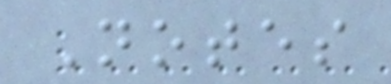Notes
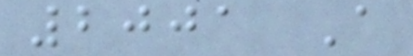2001 A
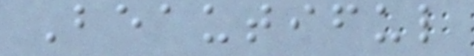Beautiful
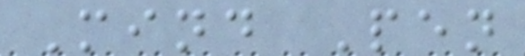Mind Pen
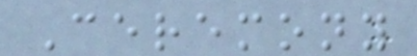Ceremony
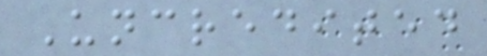Uncredited
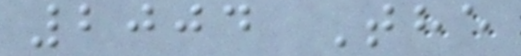2004 The
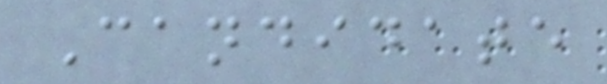Candidate
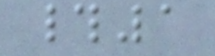#1
